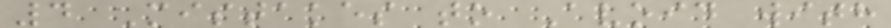4 Mistakes to Avoid with
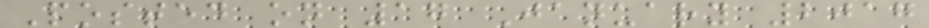Posted on 17 January 2017
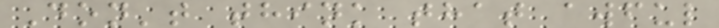Don't think that awful
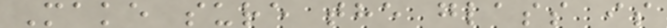Make sure the glass is
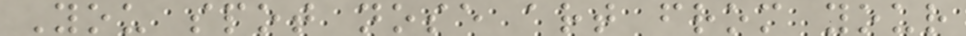You spot nose art from your
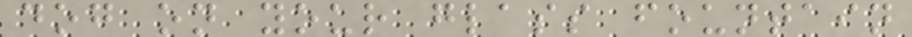dog on your glass fountain
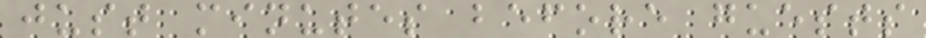just minutes before guests
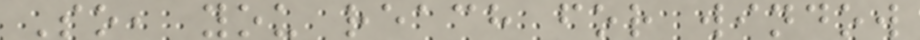So, you reach for window
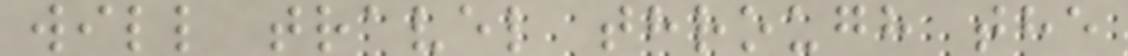will travel through the
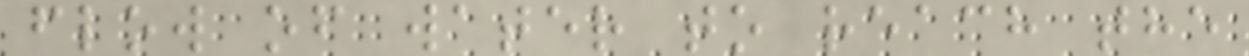flow of water to reach the
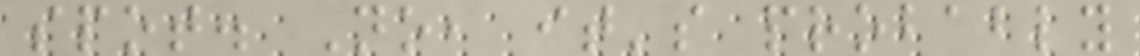spot. No, it's probably
